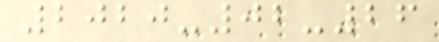2020-02-26
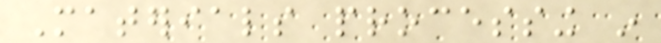Materials processing in
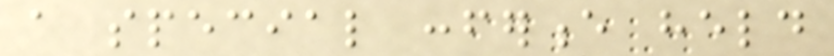a special conference held
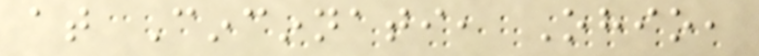at Cincinnati, Ohio,
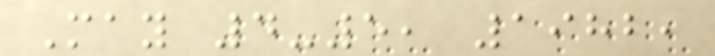May 4-5, 1982,
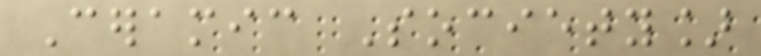Ceramic Society]
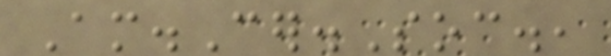Am.Cer.Soc.,
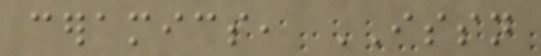ceramics, ISSN
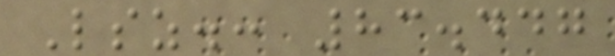Lsz.: 83.447
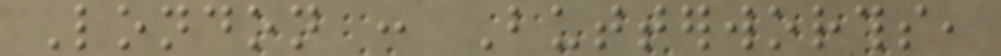London : Butterworths,
